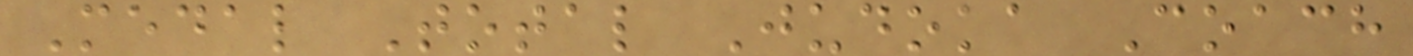Medal Total Judoka Coach
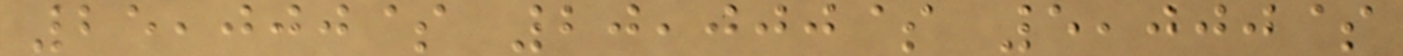25,000$ 20,000$ 5,000$
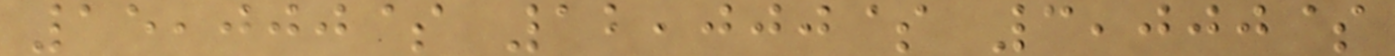15,000$ 12,000$ 3,000$
